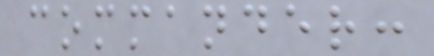commander:
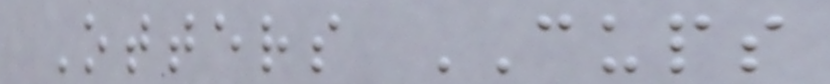Otters CUPS
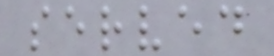served
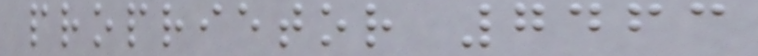proprietor 7463
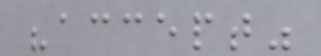"accept"
